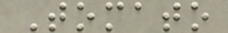Tomato
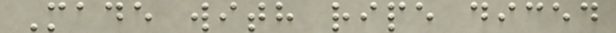Made with ripe diced
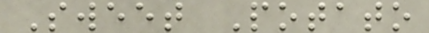Sweet Potato
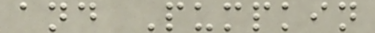and Pumpkin
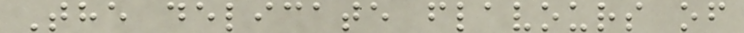The delicate flavours of
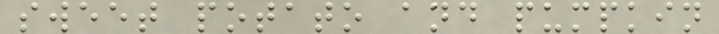sweet potato and pumpkin
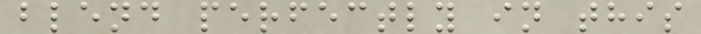blend perfectly in this
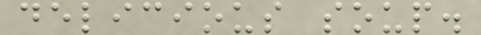delicious soup.
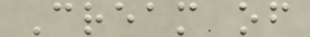Cream of
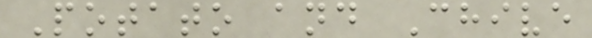Potato and Chive
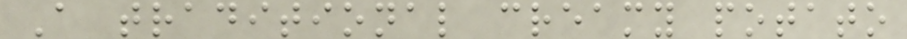A traditional creamy potato
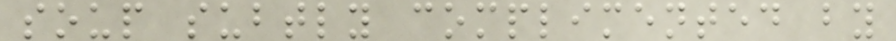soup subtly complimented by
